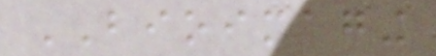BIOIMAGING
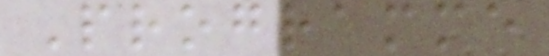Programme
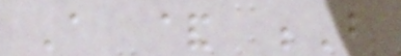A & B
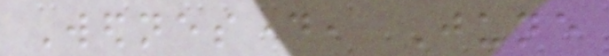Wednesday, June
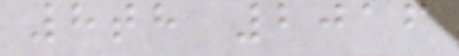8th 2016
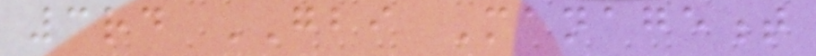3rd GBI Management
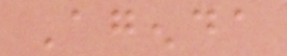Agenda
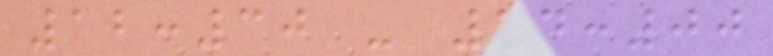12:30 - 14:00
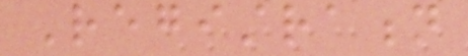Registration
